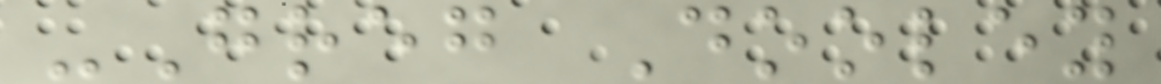-Greg Dooley
